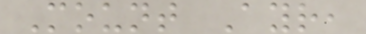Mount Ayr,
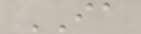IA
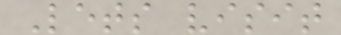Lets visit
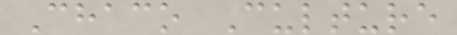Chaco Culture
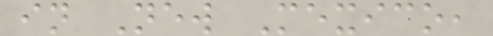in New Mexico,
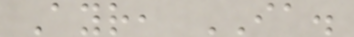Ayr, IA.
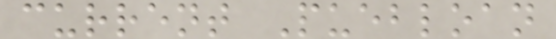current Puebloan
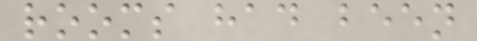rooms had been
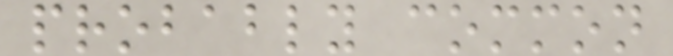probably common
